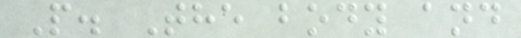P. The body and
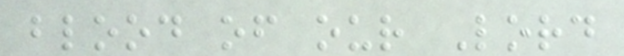blood of our Lord
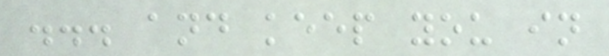... and keep you in
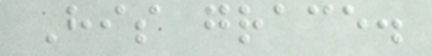His grace.
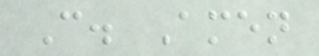C. Amen
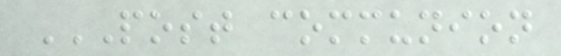POST COMMUNION
